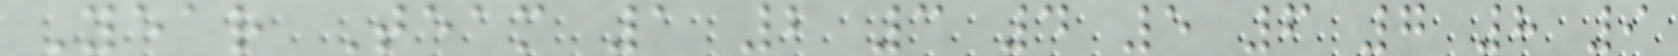Year Team 1 2 3 4 5 6 7 8 9
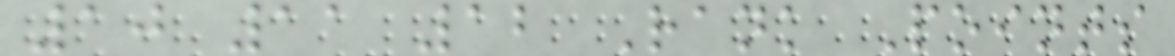10 11 12 Rank Points
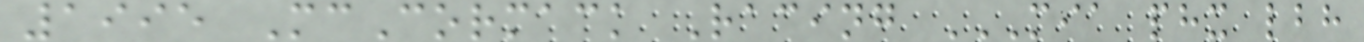1995 McCormack Racing MIA PHX LBH
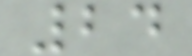24
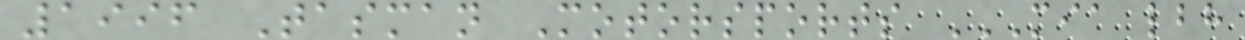1996 Tasman Motorsports MIA LBH
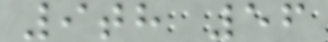9th 56
